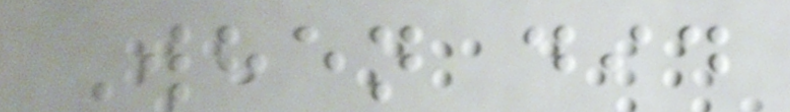When did
